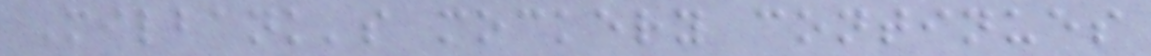Milbank's mockery continues
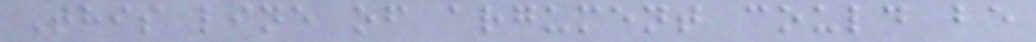This line of argument could be
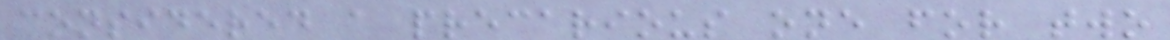considered a precarious one for two
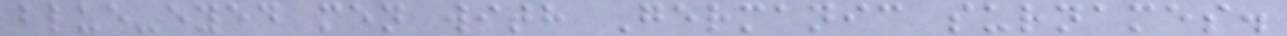blue-eyed men with Germanic surnames.
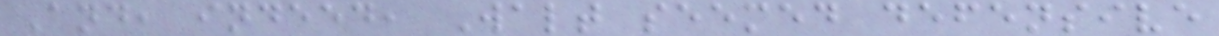And, indeed, Walt seemed defensive
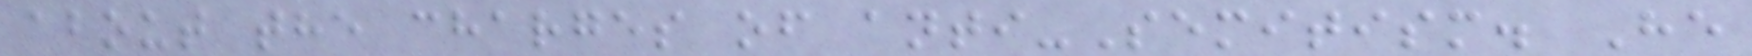about the charges of anti-Semitism. He
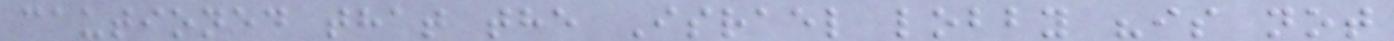cautioned that the Israel lobby "is not
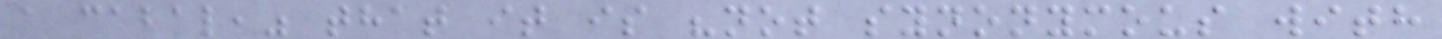a cabal," that it is "not synonymous with
